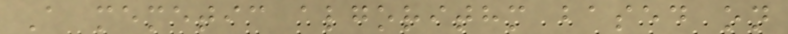A memetic algorithm based on
